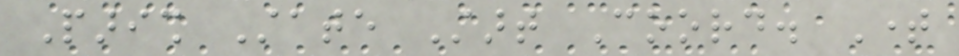Parish State Start Coord. Time
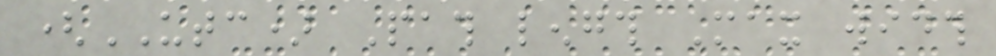(UTC) Path length Max width
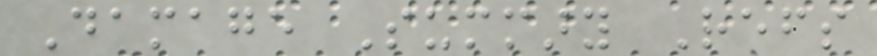Damage Summary Refs
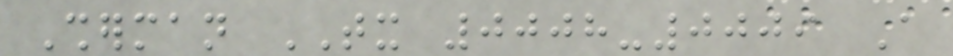Sherman TX 0008-0009 A
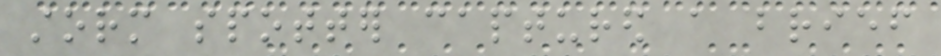storm spotter captured a brief
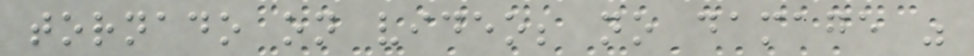tornado on video; no damage was
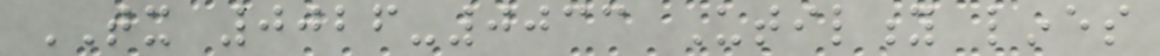TX 0026-0033 Utility lines
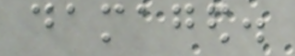damaged.
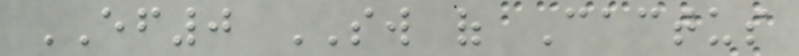EF0 SW of Cactus
